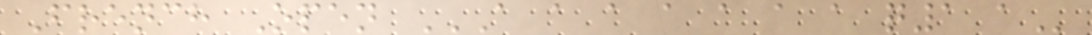French Open A A A A A A A Q1 A
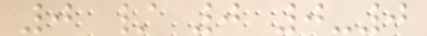0 / 0 0-0
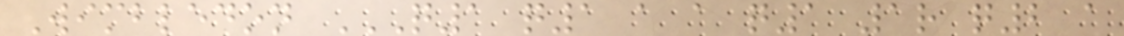Wimbledon Q1 Q1 A A Q1 1R Q2 A
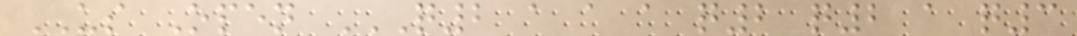US Open Q2 A A A Q2 Q2 A Q3
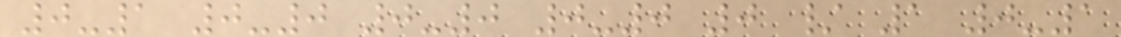0-1 0-0 0-0 0-0 0 / 1 0-1
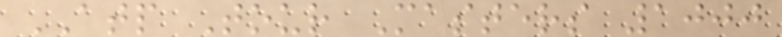ATP Tour Masters 1000
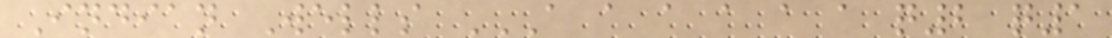Indian Wells A A A A A A Q2 Q1
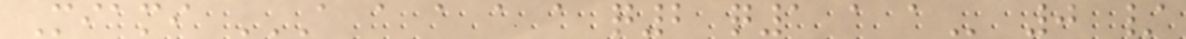Miami A A A A A Q2 Q1 A A 0 /
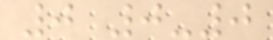0 0-0
